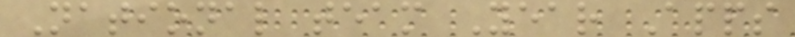National team Year Apps
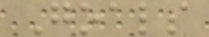Goals
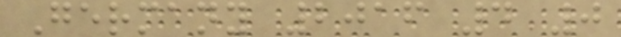Germany 2016 4 0
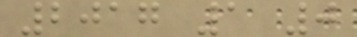2017 1 0
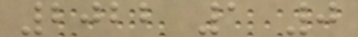2022 1 0
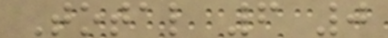Total 6 0
